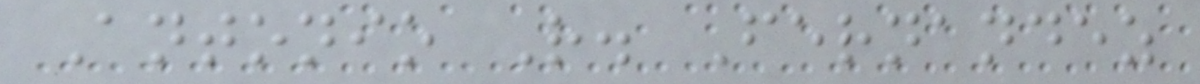Antonio R. Fernandez
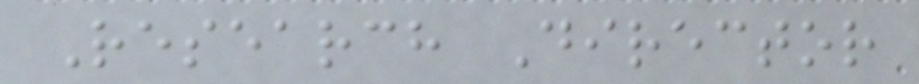Research Director
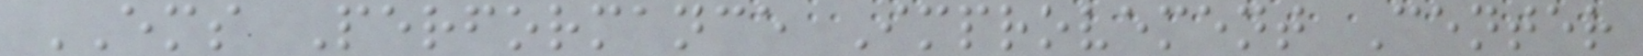EMS Performance Improvement Center
